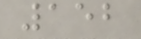152
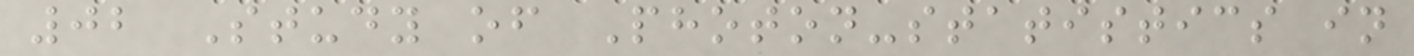02 Study of Photon-statistics in
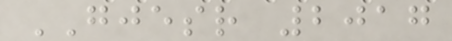GJESR 2017
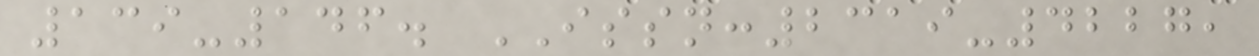139-146. ISSN:2319-4227,
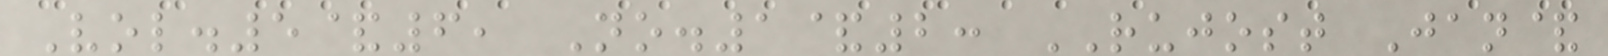Vol.5&6, No.1&2: RUJOST Jan&
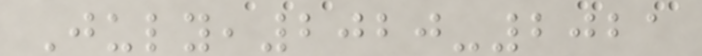July,2020-2021
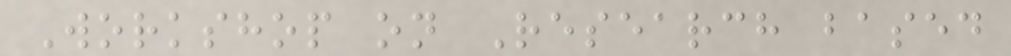Workshop on Research based
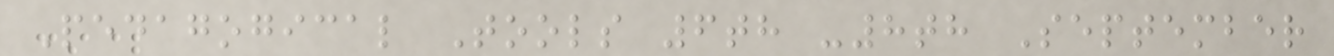Pedagogical Tools 6th -8th September
